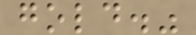gold."
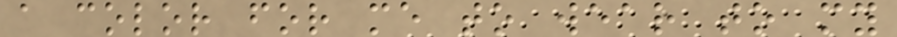a color for me to wear to my
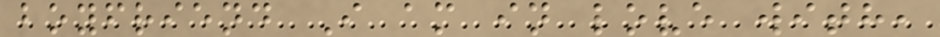boyfriend I am in love with,
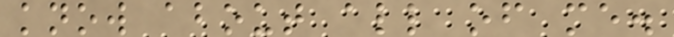know about all of me.
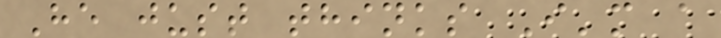He just thinks I'm a
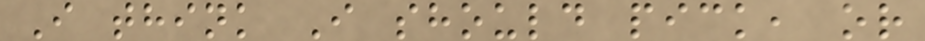I think I should pick, or
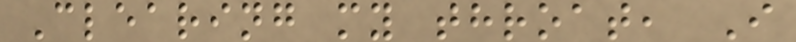Clearing my throat, I
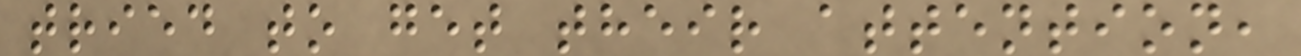tried to get their attention,
